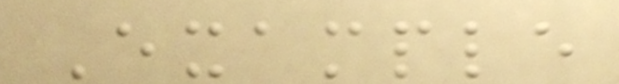Example
